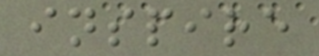inspire
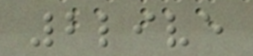2live
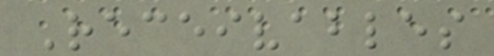Receivables
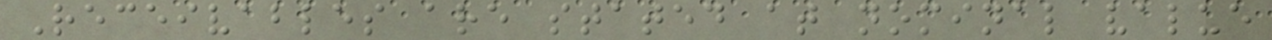Receivables are stated at nominal value
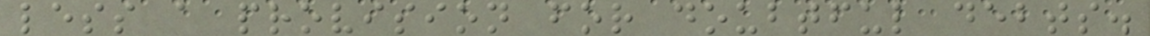less a provision for doubtful debts.
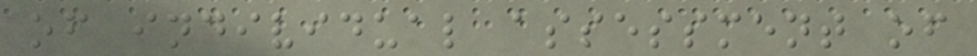of individual assessment of
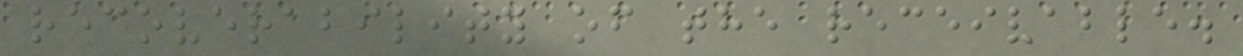recoverability of the receivable.
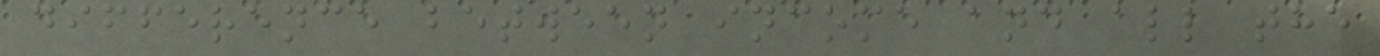difference between income and all the
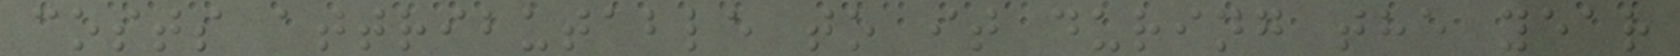costs attributable to it during the year
